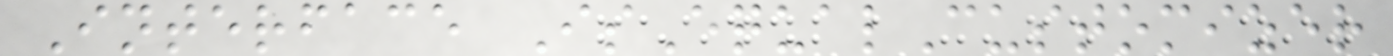Interface IsEqualCustomizer
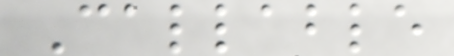Callable
